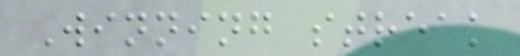Winning streak
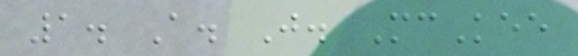1. A. J. McKee
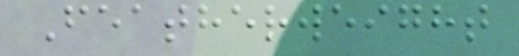Featherweight
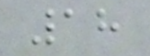18
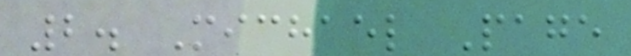2. Michael Page
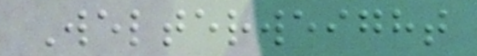Welterweight
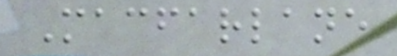Macfarlane
